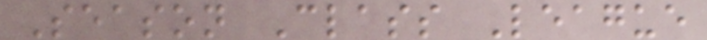Season Class League
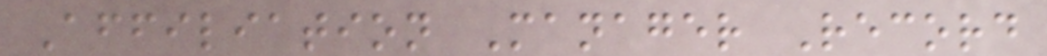Affiliation Manager Record
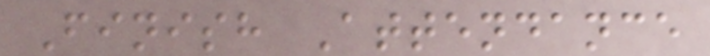Finish Attendance
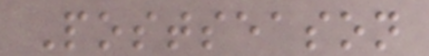Postseason
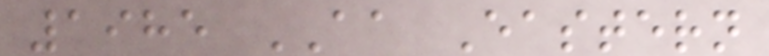1985 AA Eastern
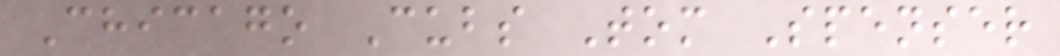Chicago Cubs Tom Spenser
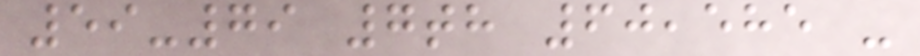59-79 7th 60,585 -
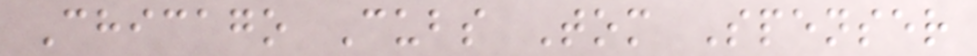Chicago Cubs Tom Spenser
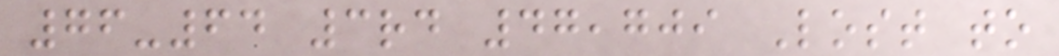76-64 3rd 47,709 Lost to
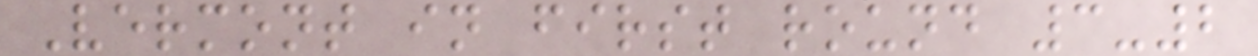Vermont in first round 3-2
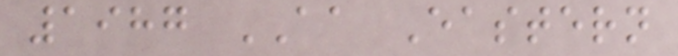1987 AA Eastern
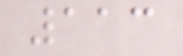113
